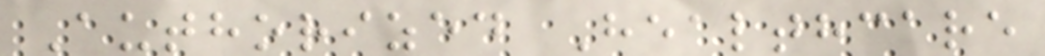Authorized Healthcare
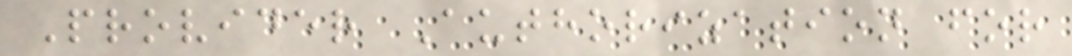Provider Authorization for
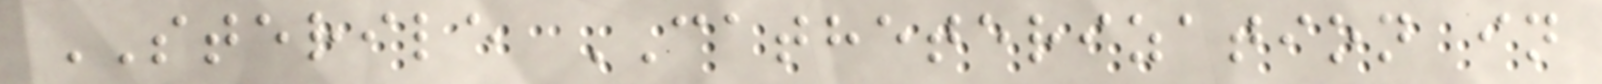STERILE CATHETERIZATION in
